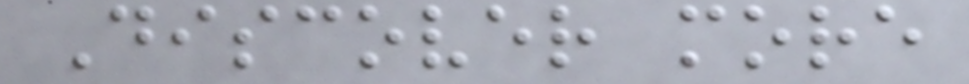Discover more
